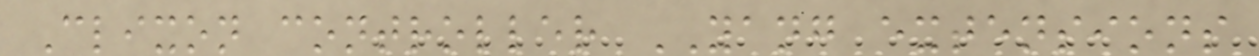Clixon controller YANG extensions
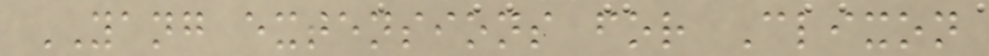YANG extensions for Clixon
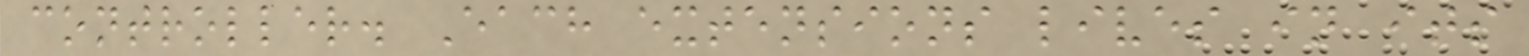controller. Each extensions lives in its
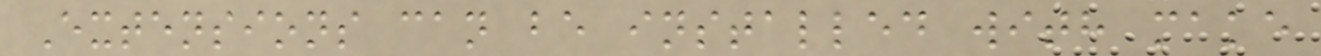Extensions can be installed with make
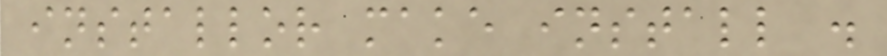installor make install .
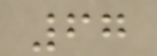67
